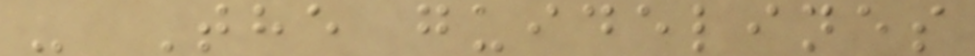- The guidelines
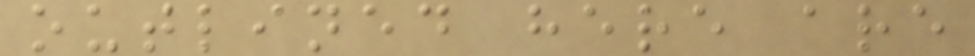outlined here are
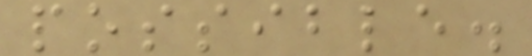possible.
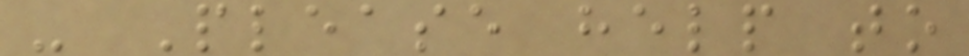- Please help to
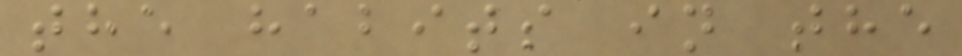the habits in the
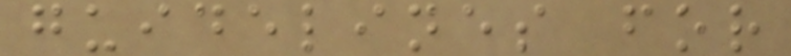guidelines for
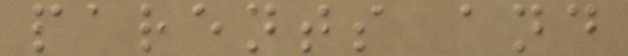parents and
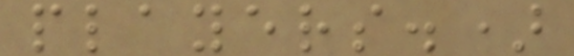players.)
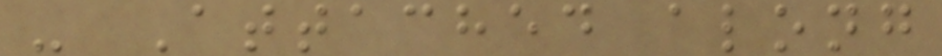- Attached along
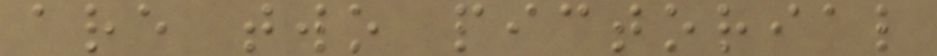are two pictorial
